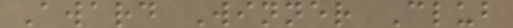Award Winner Club
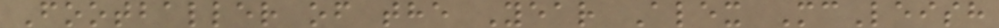Footballer of the Year Alex McLeish
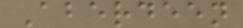Aberdeen
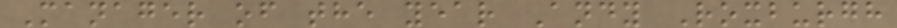Manager of the year Andy Roxburgh
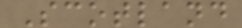Scotland
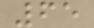65
